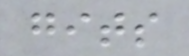gits
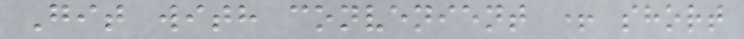Git with convenient + short
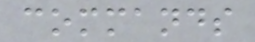commands
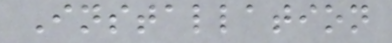Installation
